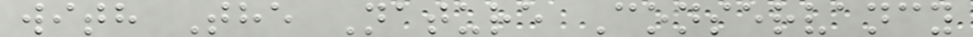with The Nature Conservancy
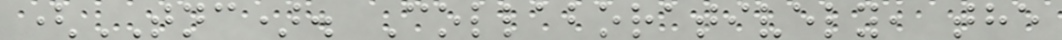(TNC). Collaboratively, the
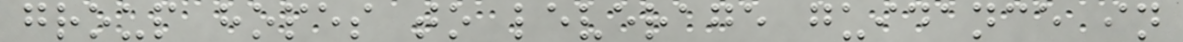group hopes to leverage guidance in
